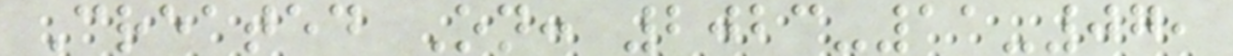Created On: 2023-11-07,
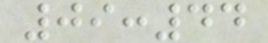09:44
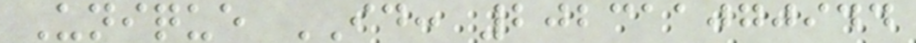Unique ID: 202311070944
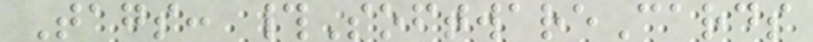Tags: #SoftwareCards
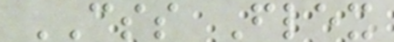CSS Flex
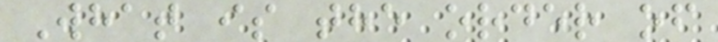What is the order of
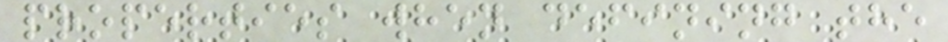properties when defining the
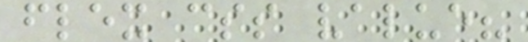flex css value?
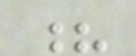?
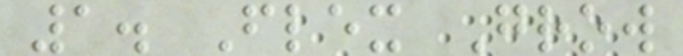1. Flex Grow
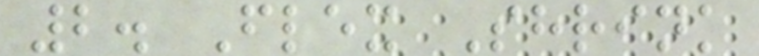2. Flex Shrink
